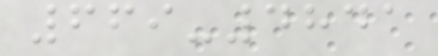669-4841
